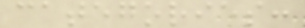categories:
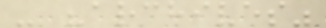- "archives"
